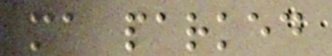ma parked
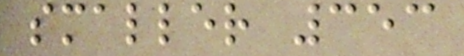smaller 353
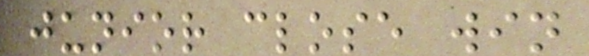junior close win
